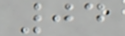04
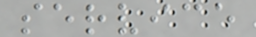service
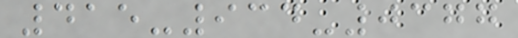415-934-0377
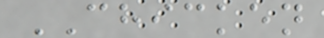CHICKEN
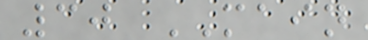30 MAIN
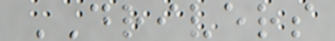DRIVERS
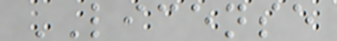LICENSE
